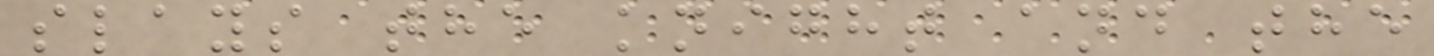slays the knight and the
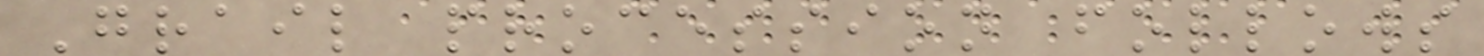Grail procession follows
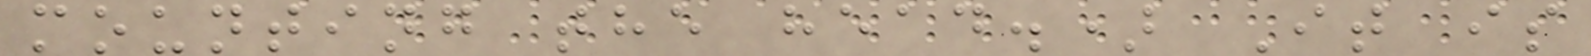mounting the head.) It is
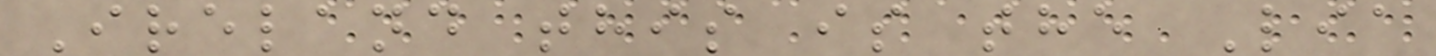Ireland this is the Lia
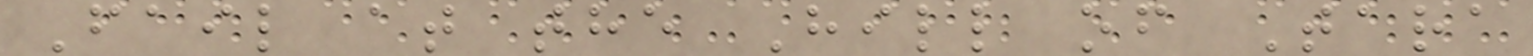Fail at the Hill of Tara
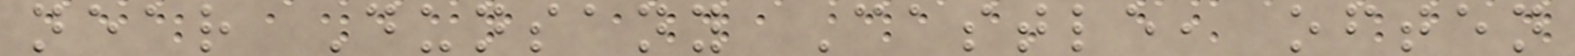near Dunsany Castle, often
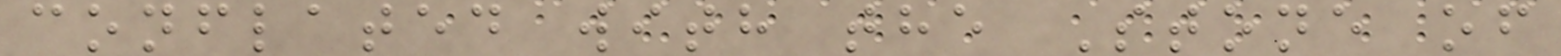conflated with the Stone of
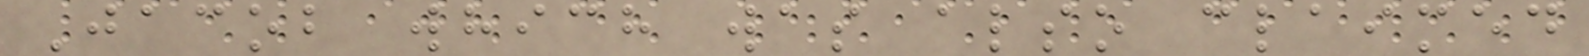Jacob which was also claimed
